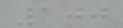100
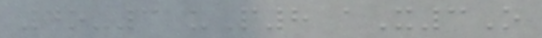4o-3 uP8 aX3O
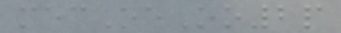mecOeOo2p
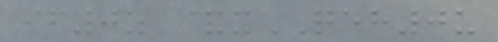if0z &xQEH0u
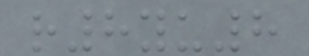r8yu8
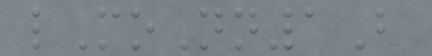lMoNn1B
